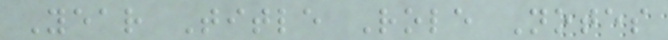Year Title Role Notes
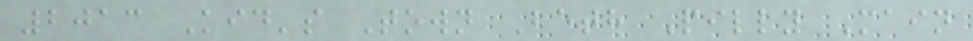2013 Kid's Town Beth Pilly Main
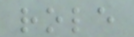role
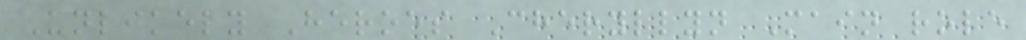Unlikely Heroes Cheryllyn Main role
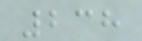238
